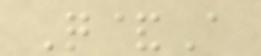Q&A
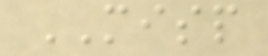MISP
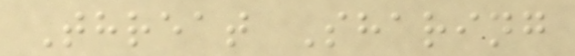Threat Sharing
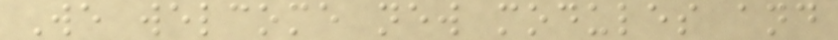We welcome new modules and
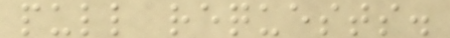pull requests.
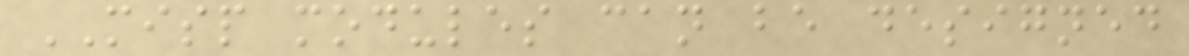MISP modules can be designed
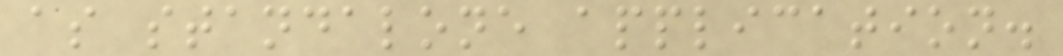as standalone application.
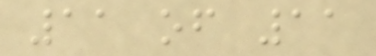11 of 11
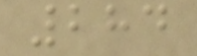284
